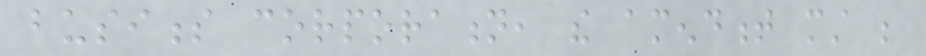business corporation, the amendment must be
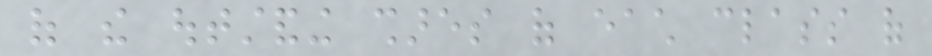of the outstanding shares of each class of
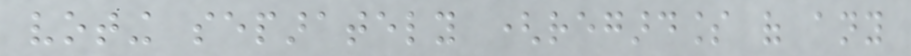voting separately (regardless of any
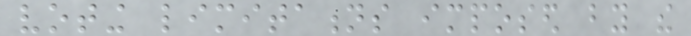voting limitations imposed by the
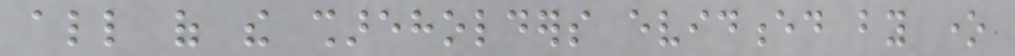all of the shareholders evidenced by one
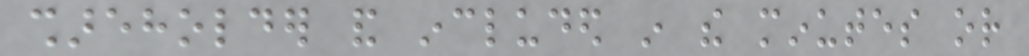shareholder and included in the minutes or
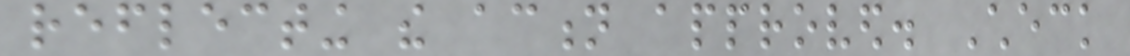reflecting the action approved. Check
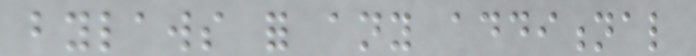bylaws for any additional
